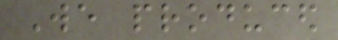We produced
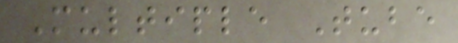Multiple Tube
